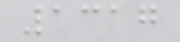1317
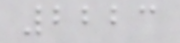2223
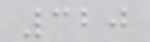320
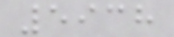5938
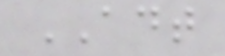ADT
